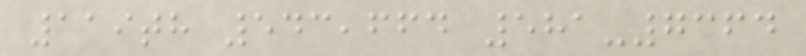119th 543,664 581-7364
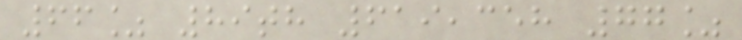66% 89th 619,358 77%
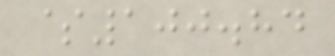$100.84
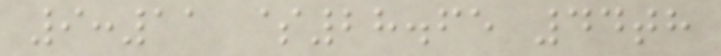9:11 $28.65 44th
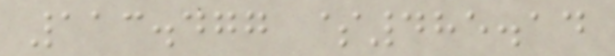113.477 $485.14
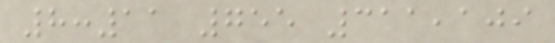8:11 755 311,109
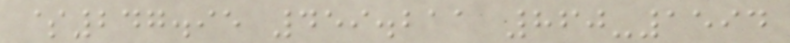$247.95 459.211 860-1594
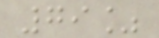79%
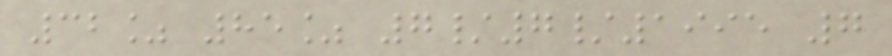32% 85% 7/7/1995 7
